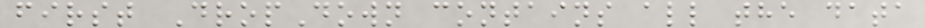first DropDown contains all the data
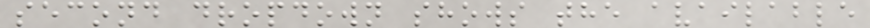second dropdown shows the available
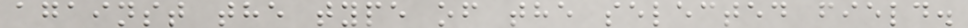against the type of the selected field.
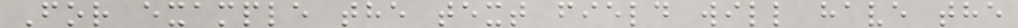For example the text field will have the
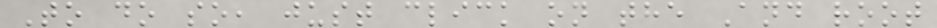To do so, just click on the And root
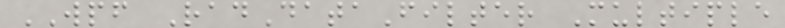WPF RadDataFilter Multiple
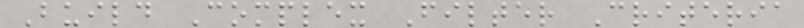Build Complex Filter Criteria
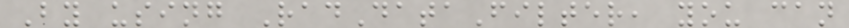By using RadDataFilter, you can
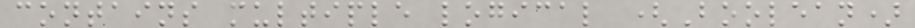contains multiple logical (Boolean)
